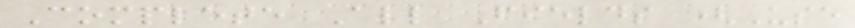Complete All Fields (Use
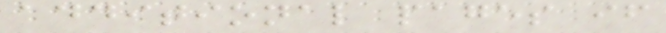additional pages if
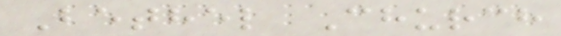Bethel Church
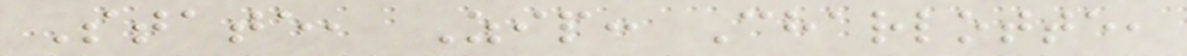State, Zip: Charlotte,
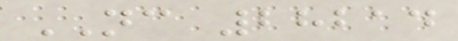NC 28214
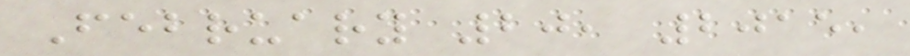February 20, 2015,
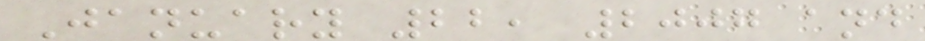January 22, 2007 and
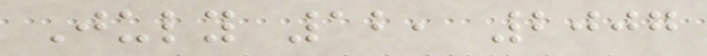July 12, 2007
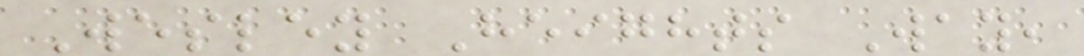Wesley Heights Way,
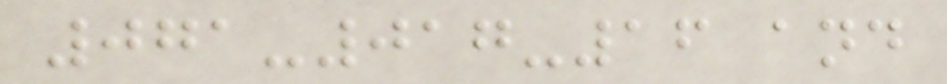071-017-16 and
